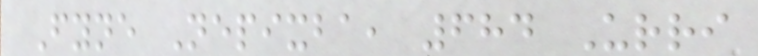Fyne Nepixba, 684 Urri
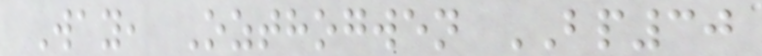Way, Ozthogwen BP30
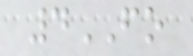4FO
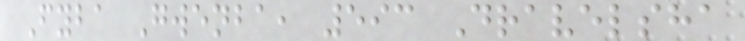Fyba Gwenba, 593 Dravelsha
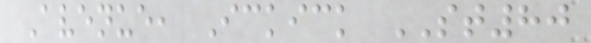Avenue, Ickick ST80
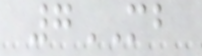7MB
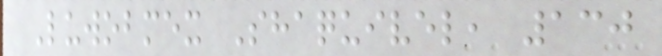Luwobmex Shaquivel, 130
